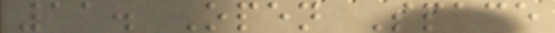11. Open Space
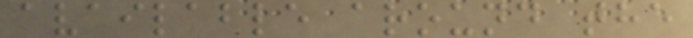available around the
